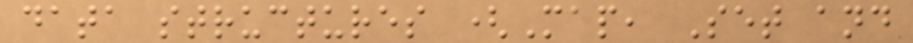data structures (Map, Set and
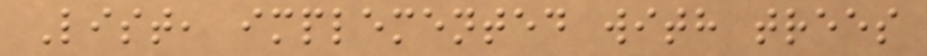List, implemented with trees
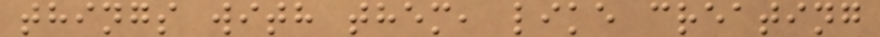things with them, like creating
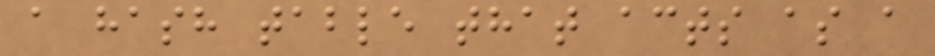a hash table that acts as a
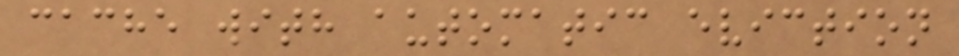cache with automatic eviction
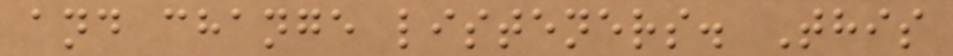and change listeners. This
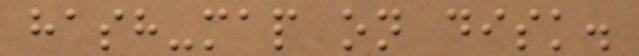hash-map on disk.
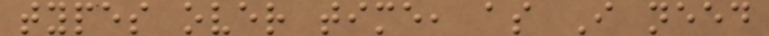types over time, as I need
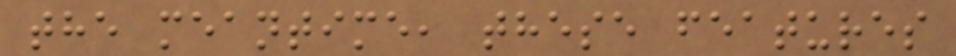the meantime, these features
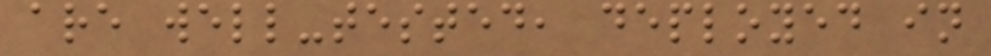are well-tested, deployed in
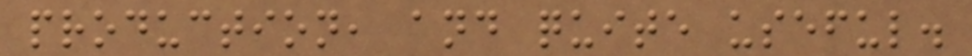production, and quite useful.
